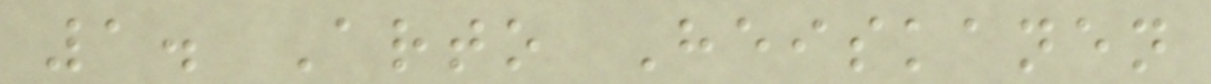1. Arto Heiskanen
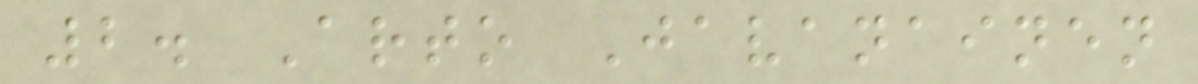2. Arto Javanainen
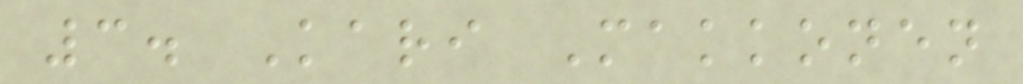3. Kari Makkonen
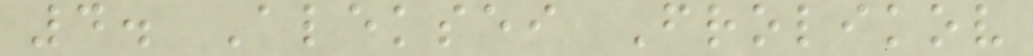4. Aleksei Frolikov
